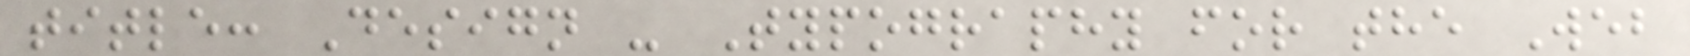title: Design - Typography for the Web
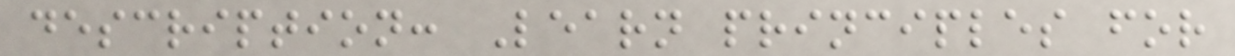description: Learn principles for
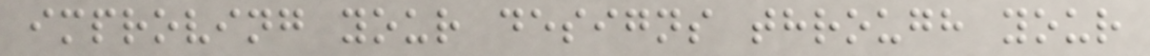improving your designs through your
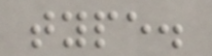type.
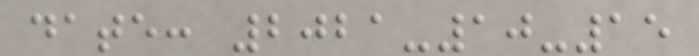date: 2021-10-15
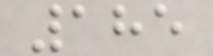185
